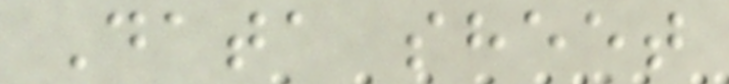Data sheet
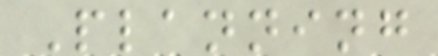Planning
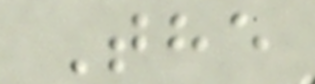The
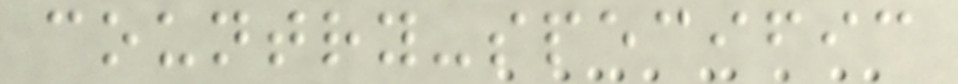country-specific
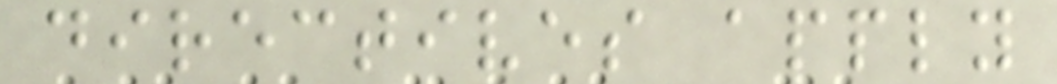directives apply
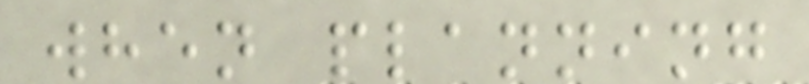when planning
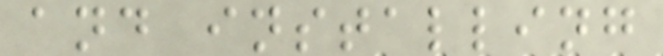and installing
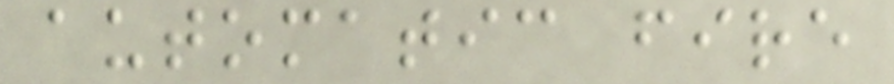automatic fire
